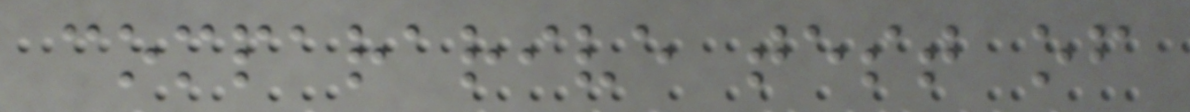compararive test of
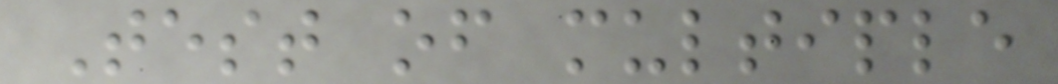Test of multiple
